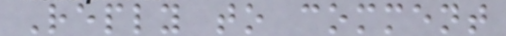Reply to comment
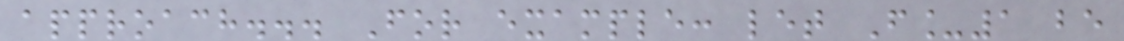approach... For example: let F_1 be
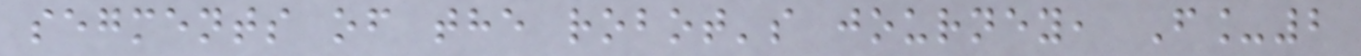segments of the robot's journey, F_2
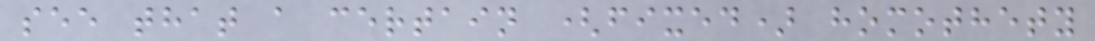see that a certain (fixed) homothety
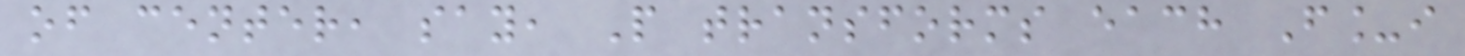of center, say, P transforms each F_i
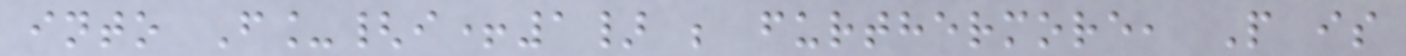into F_{i+1} ; furthermore, P is
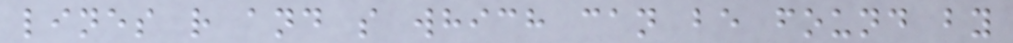lines r and s which can be found by
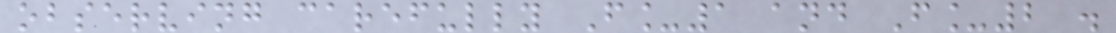observing carefully F_1 and F_2 .
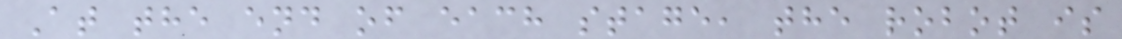At the end of each stage, the robot is
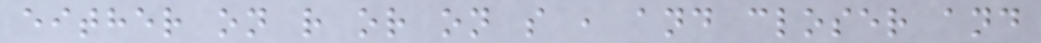either on r or on s , and closer and
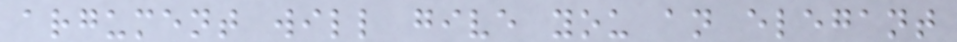argument will give you an elegant
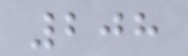208
